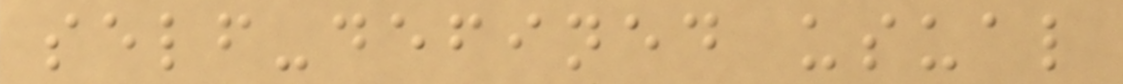self-defined usual
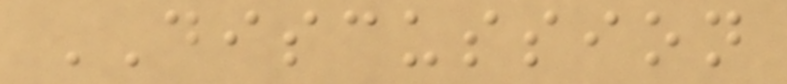DISCUSSION
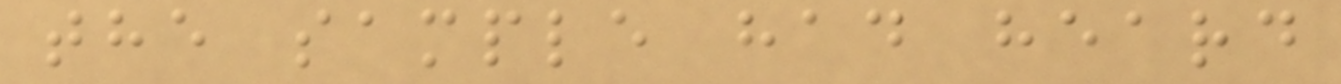the sample had heard
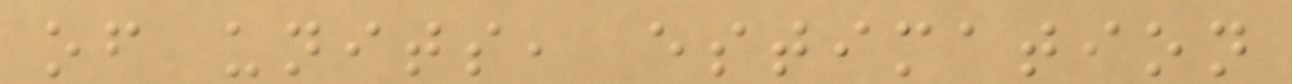of units, estimation
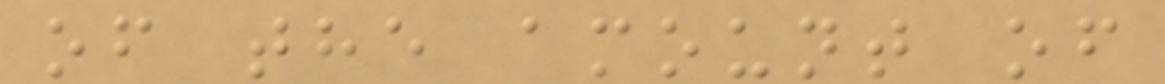of the amount of
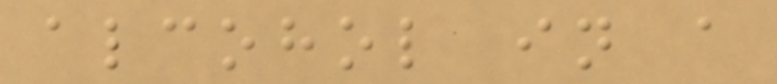alcohol in a
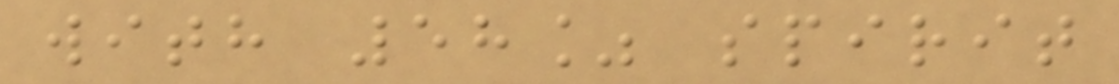with 58% spirit
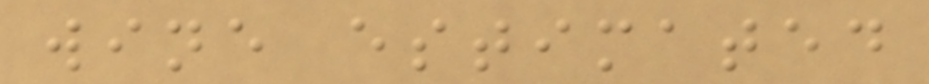wine estimated
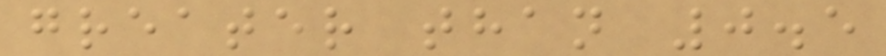greater than 0.5
